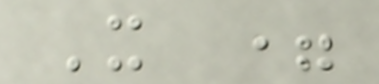X =
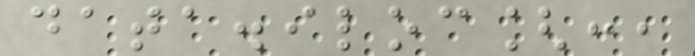data.iloc[:,
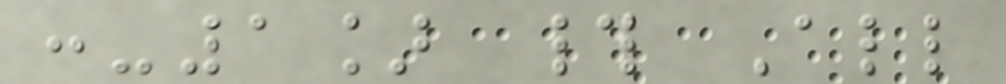:-1] # All
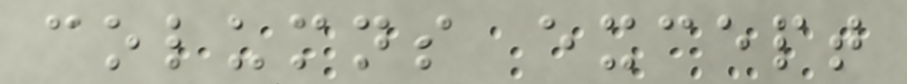columns except
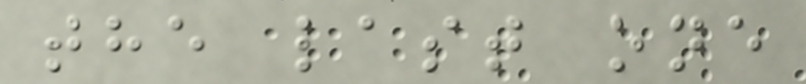the last one
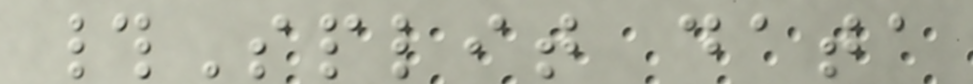#Split data
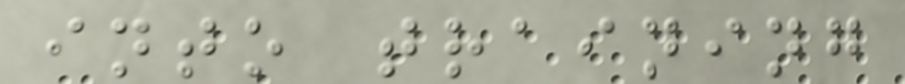into training
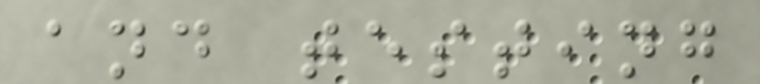and testing
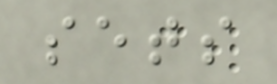sets
